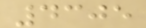4305
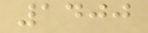1400
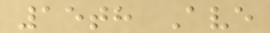15th Ave
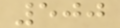500
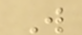W
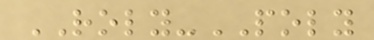ROLY-POLY
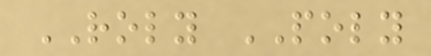ROLY POLY
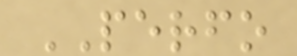PERFO
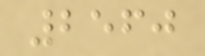2560
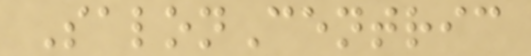SalonCentric
